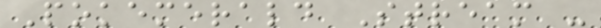Pokemerald Stream -
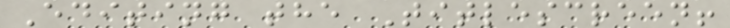Editing the Titlescreen!
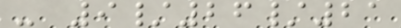- 9/26/21
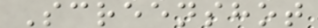Screenshot
